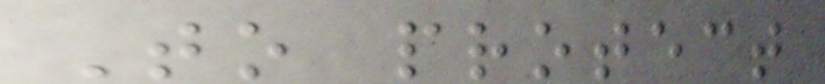To protect
